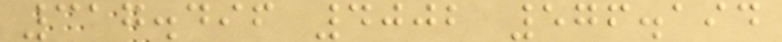317.496 4002 576.194
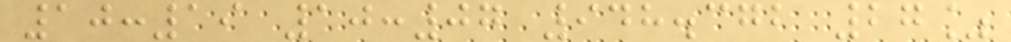10:19 10:07 948.372 27%
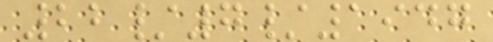22/7/1947
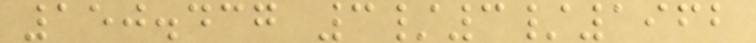150.437 3/3/1962
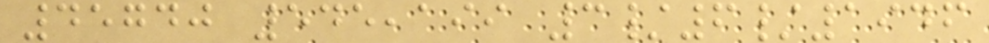45740 545,199 3/6/1946
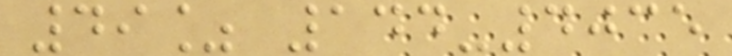49% 144-4035
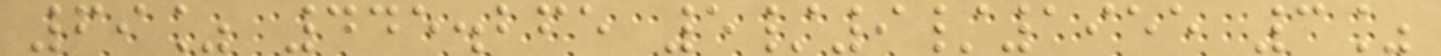69% 445.265 5/9/1955 3%
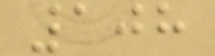108
